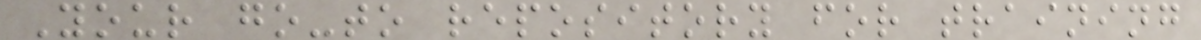Your go-to repository for training
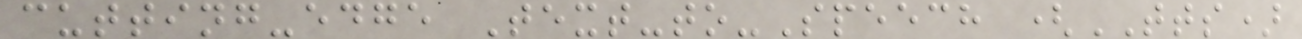cutting-edge Text-to-Speech (TTS)
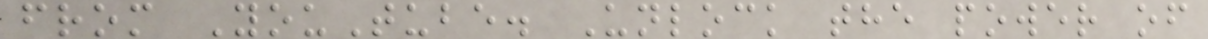from YouTube. Unlock the power of
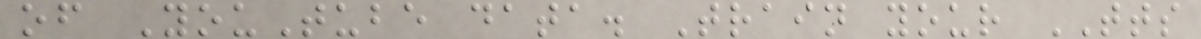of YouTube data. Train your TTS
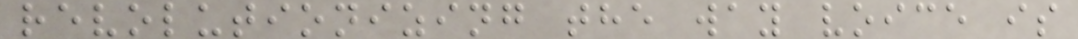revolutionizing the way voice is
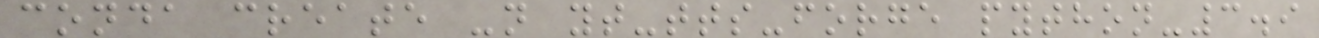conda create -n yt-tts-forge python-3.9
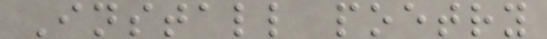Install poetry
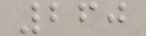260
